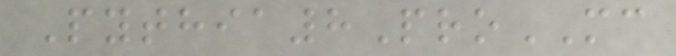Pythia8ProMC
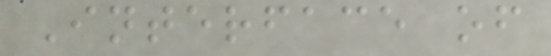Interface of
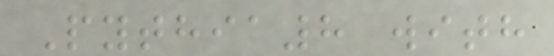Pythia8 with
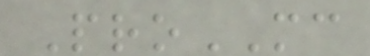ProMC
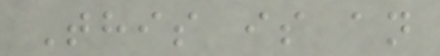This is an
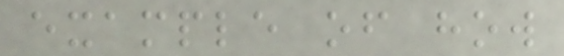example of how
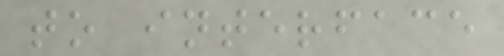to interface
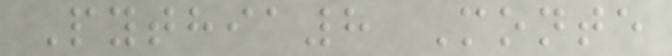Pythia8 Monte
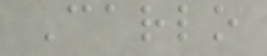Carlo
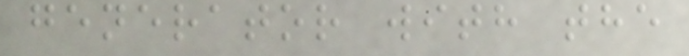generator with the
